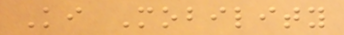Ki Mobility
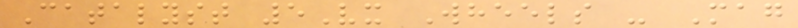Catalyst 5Vx Wheels - Mag
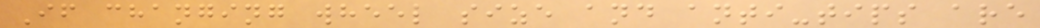If changing wheel size and anti-tips are
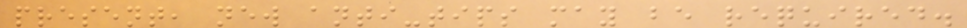present, new anti-tips may be required.
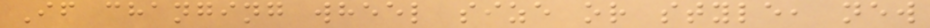If changing wheel size or style, new
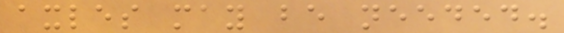axles may be needed.
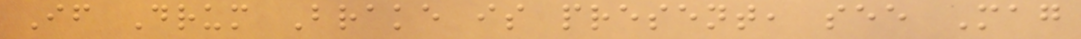If Drum Brake is present, see Mag
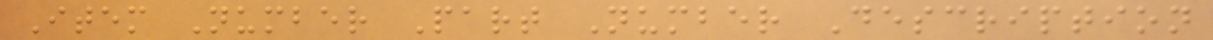Item Number Part Number Description
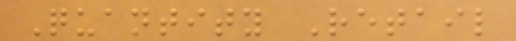Quantity Retail
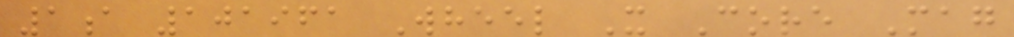1a 101961 Wheel X Core Mag
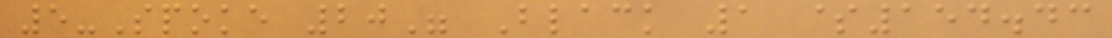5-Spoke 20" Black 1 $154.43
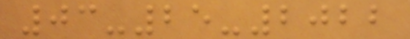03-25-2022
